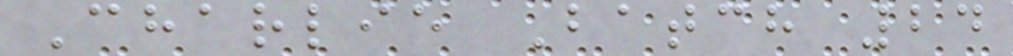Charlie Batch 24
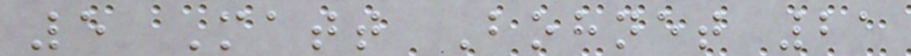5 Matt Bohnet 21
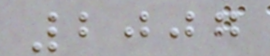2007
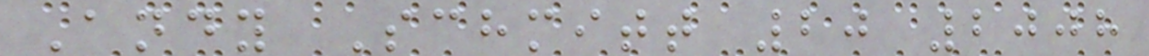Andy Schmitt 20 2008
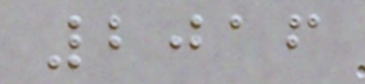2016
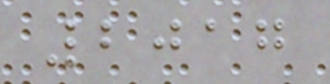2017
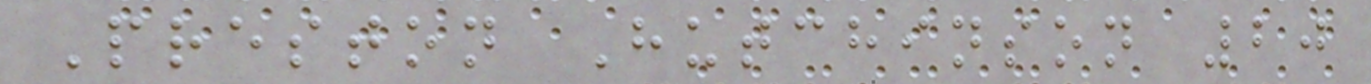Preston Hutchinson 20
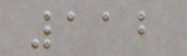112
